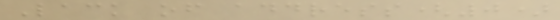Lack of address(0)
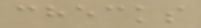checks
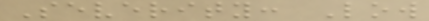Severity: Low
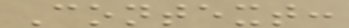Context:
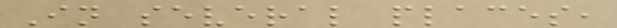In several places,
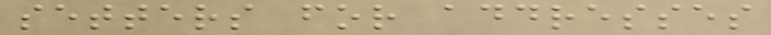setters for addresses
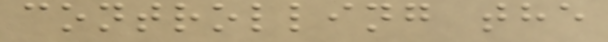controlling the
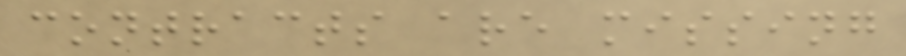contracts are missing
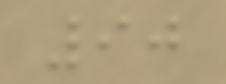90
